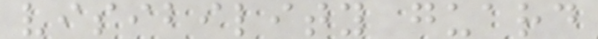visibility guard
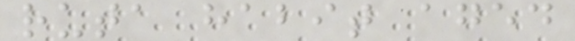ruta habit aged
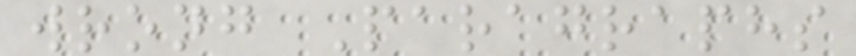wrong Paragraphs
